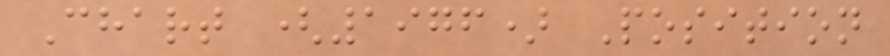Chart (1976) Position
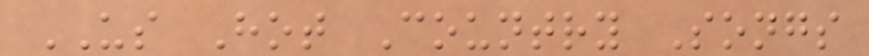US Hot Country Songs
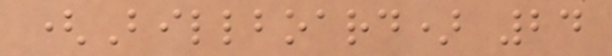(Billboard) 24
